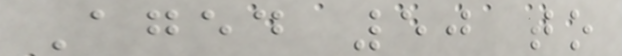Aged 50 to
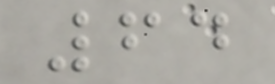64
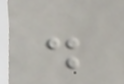.
